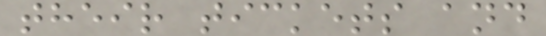their tickets and
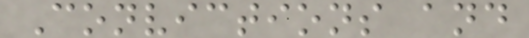Convictions and
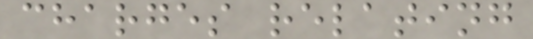charges relating
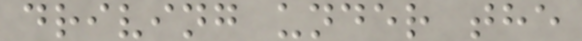driving under the
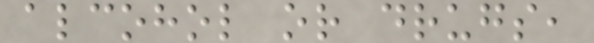alcohol or drugs,
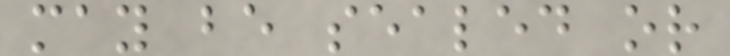may be sealed or
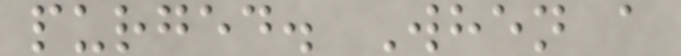purged. When a
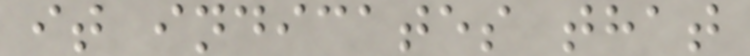it indicates that
